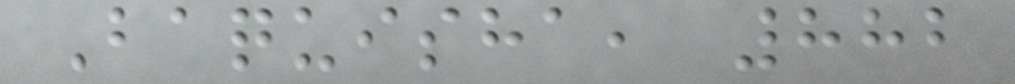Baquisha, 882
